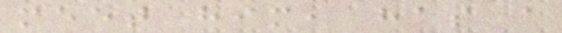meet him, has a
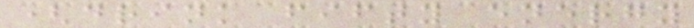(drink fifty energy
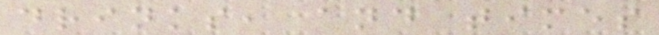drinks, and times
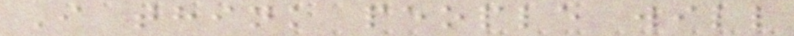I think people will
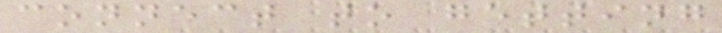connect to getting
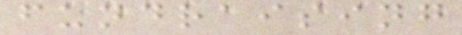fundraising
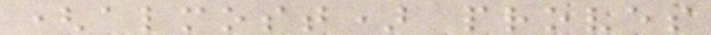(almost) proves
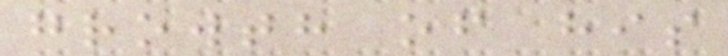growth of his
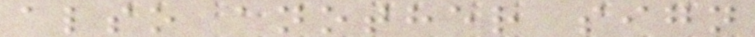also another sign
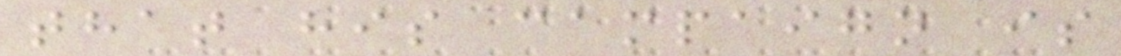that his campaign is
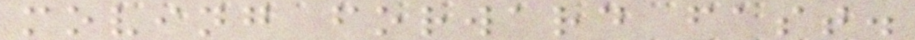moving forward fast.
